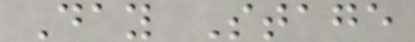Day Stage
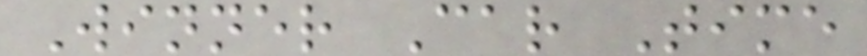Winner Car Time
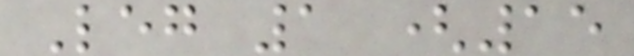Leg 1 (15
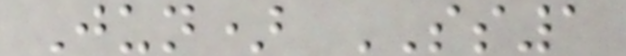Jun) SS1
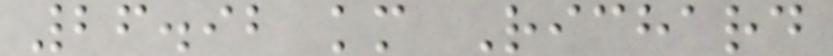26.92 km Richard
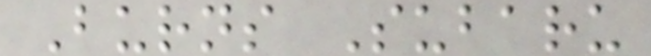Burns Subaru
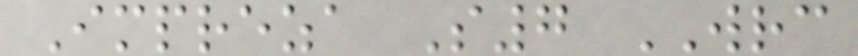Impreza S7 WRC
